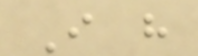I have
